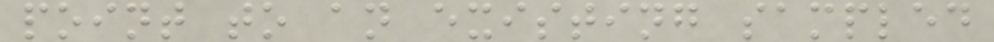point to an existing sampled
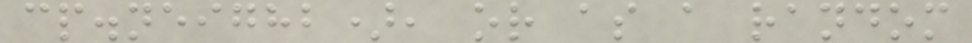cp.neighb), or as a random
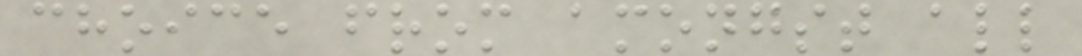choice from amongst all
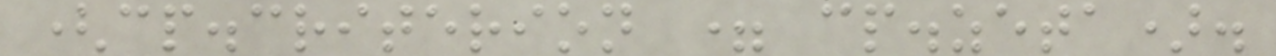(cp.criterion = cp.zeta).
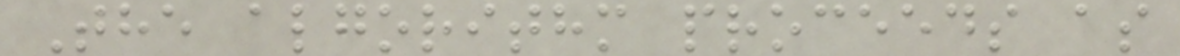The algorithm proceeds as
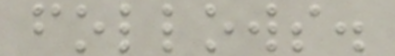follows.
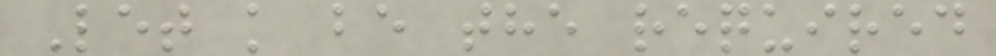Let k be the required
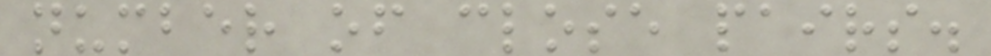number of close pairs.
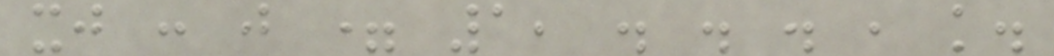xj : j = 1, . . . , k.
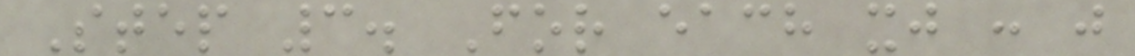Step 3. For each xj : j
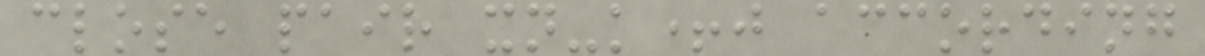close pair xn-k+j according
